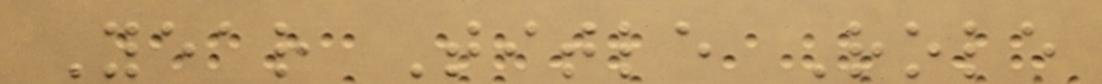Year Title Role
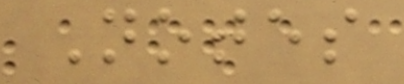Notes
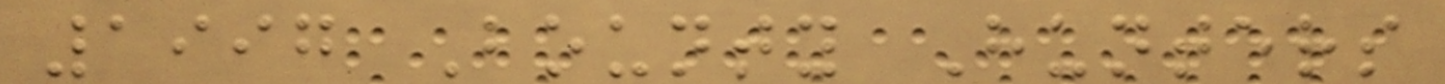1997 Bounty Hunters
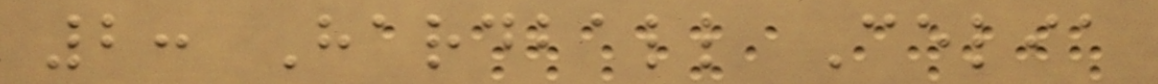2: Hardball Celia
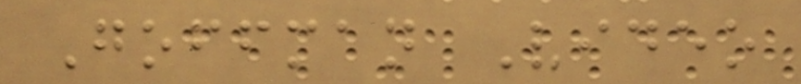Goffman Video
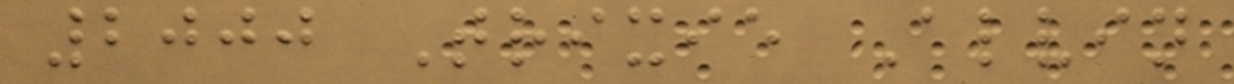2000 Trixie Alvin
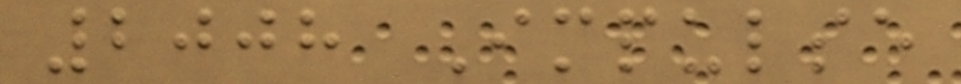2008 Impulse
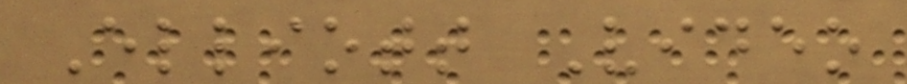Elliott Video
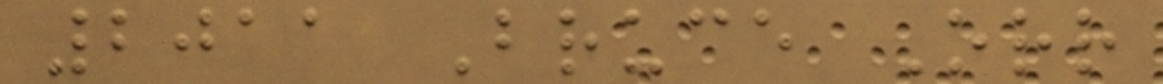2011 Bruce Orr
